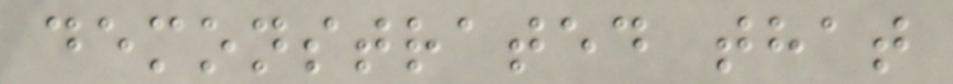demonstrated that
